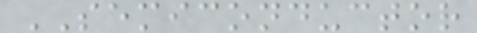SEMICONDUCTOR
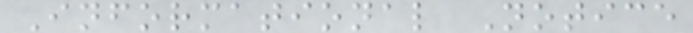Informational Notice
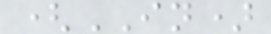(IN)
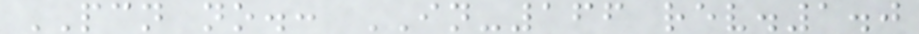PCN no.: IN-166 rev.1.0
